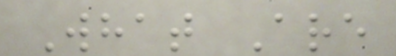What Are
